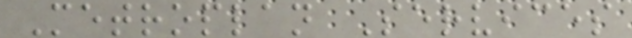Metroplan Services
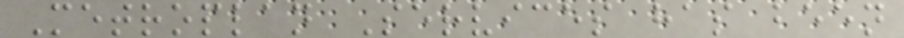Metroplan Services has been
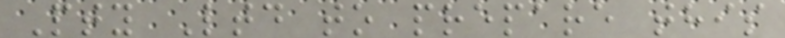Pty Ltd to prepare this
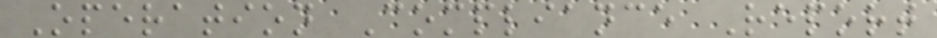Operation Compliance Report
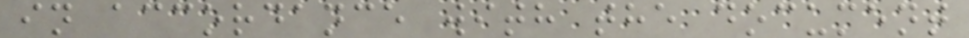in accordance with the document
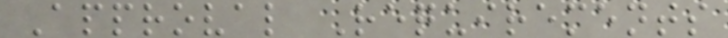Approval Requirements
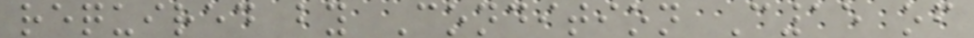required by Condition C15 of
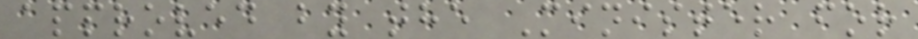approved by the Minister for
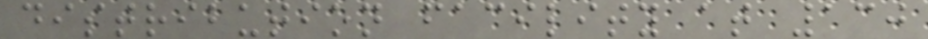distribution facility at 130
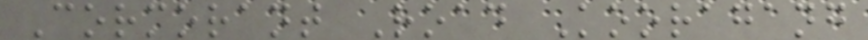Cormorant Road Kooragang
